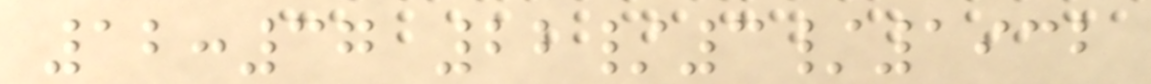12:37 22/3/1932
